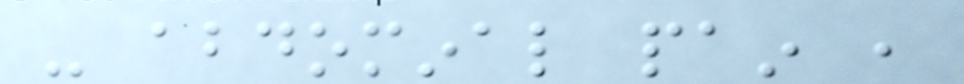- abdominal pain ,
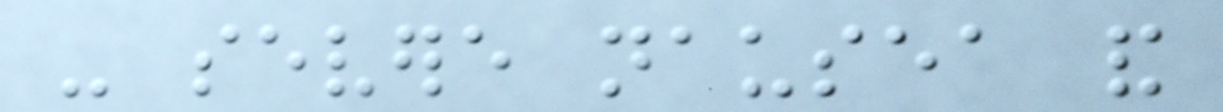- severe nausea and
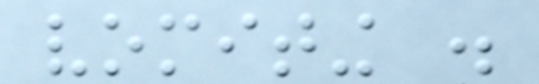vomiting .
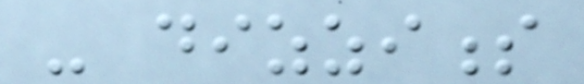- dizziness
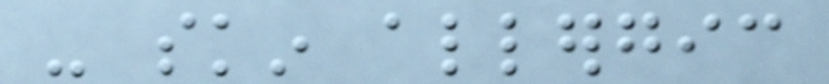- skin allergic
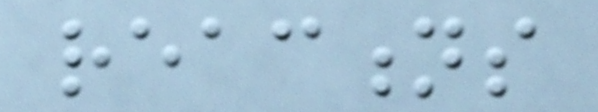reactions
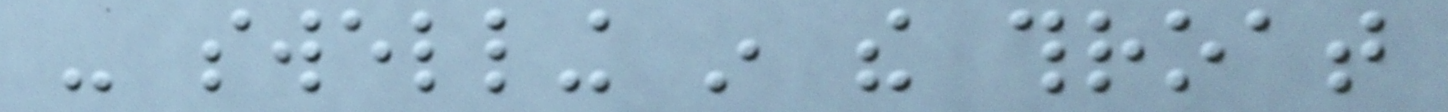- swelling in the throat
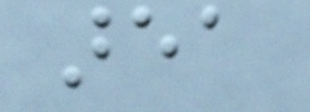area
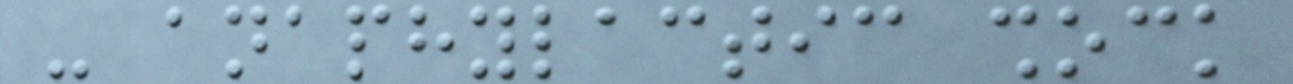- anaphylactic shock
